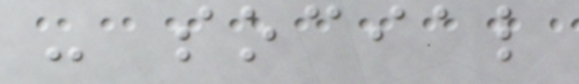- social
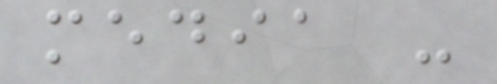media -
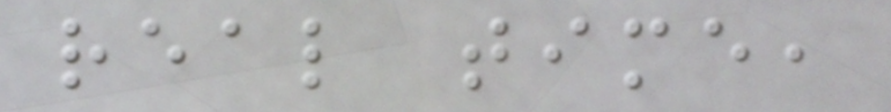real time,
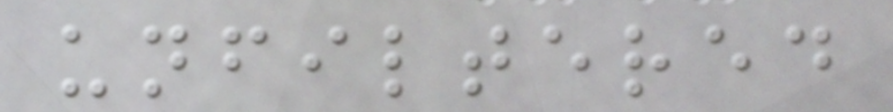unfiltered
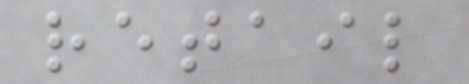retail
